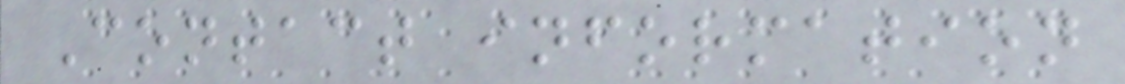Contact information
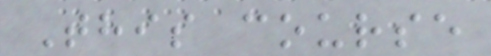This course
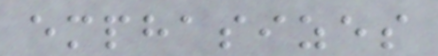emphasizes
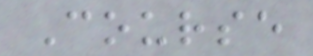Course
